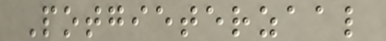Potgieterzaal
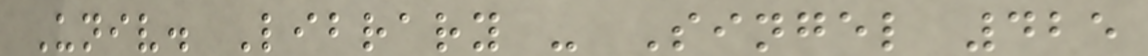Univ. Library - Singel 425
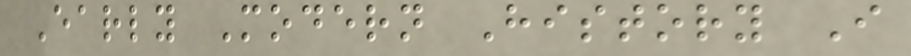Early Modern History I
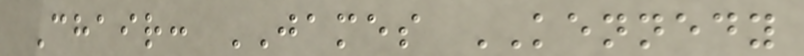Chair: JAMES KENNEDY
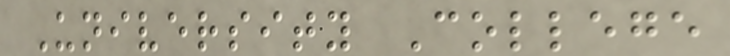University College
